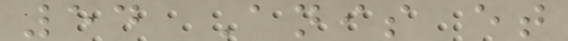54 Anis et
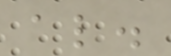al.
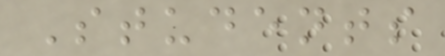Students
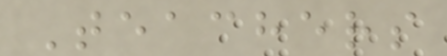Teachers
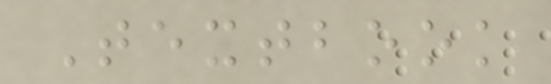Textbook
